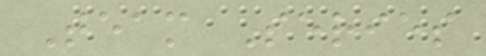Team Series
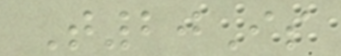T20Is
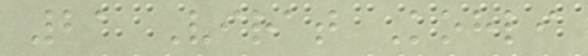21 Virat Kohli
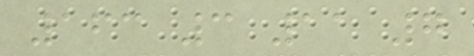163 3 11 7
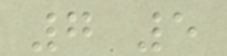7 5
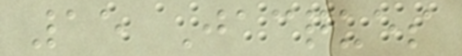15 Jacques
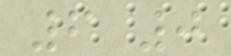6 0
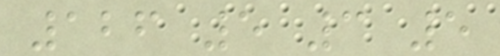126 5 3 5
